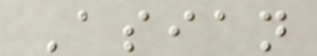Asian
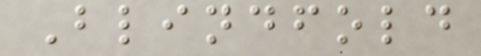Blindfold
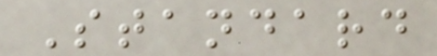Standard
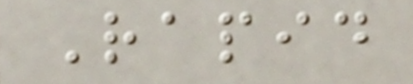Rapid
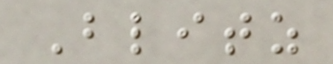Blitz
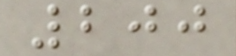200
